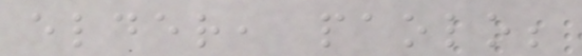elder, paolo;
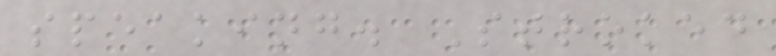speaking. Stroked
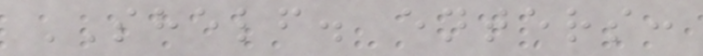SHELF. enters:
